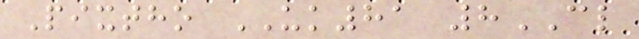Pixtho UK81 8CL
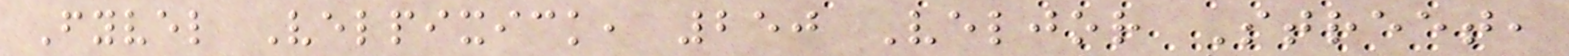Fyvel Velpixick, 250 Veljor Street,
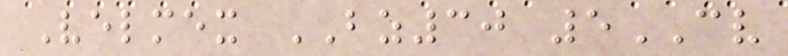Velmex BZ30 5CV
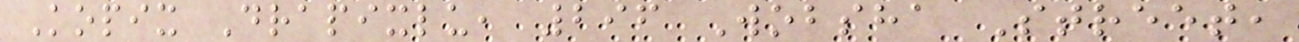Kopix Drapixlu, 296 Wobsha Street,
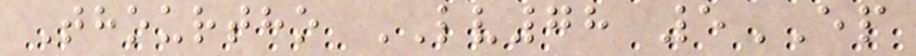Thourtho LV78 5EP
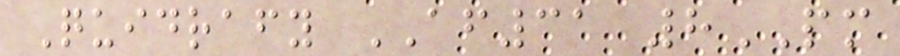Quidrafy AF31 8PM
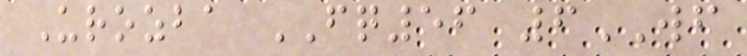Urozba FQ56 6WF
